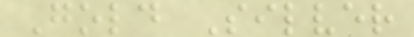Gold Silver
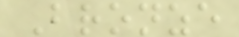Bronze
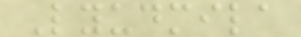Lyudmila
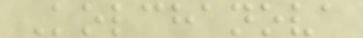Kolchanova
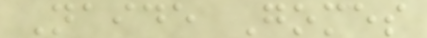Naide Gomes
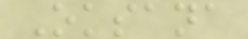Oksana
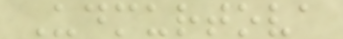Udmurtova
